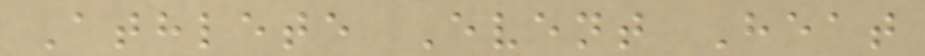Athlete Event Heat
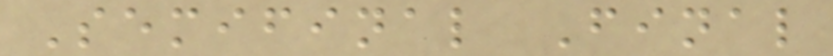Semifinal Final
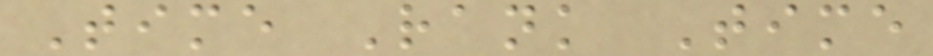Time Rank Time
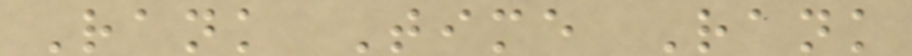Rank Time Rank
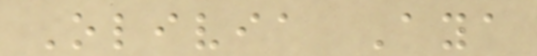Olivia Aya
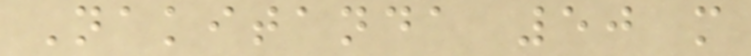Nakitanda 50 m
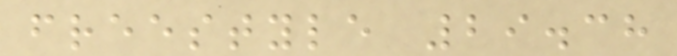freestyle 29.38
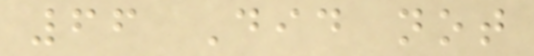66 Did not
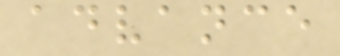advance
